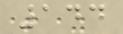144
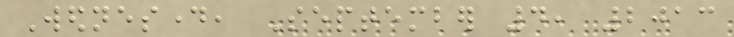Wednesday, September 4, 2013
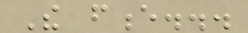The fence...
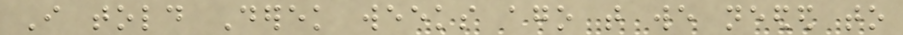I told Derek weeks ago that we needed to
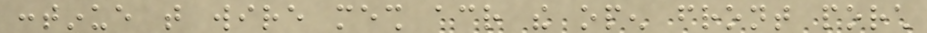continue that wire mesh across the open front porch
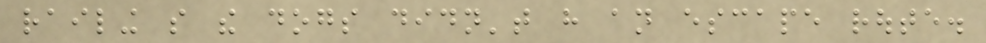railing so the dogs didn't have an escape route.
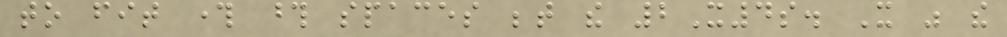to fit through those spaces between the 2X4s. It was the
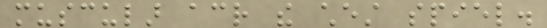muscular across the chest spiel.
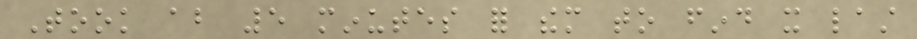Took about 5 minutes for them to find it last
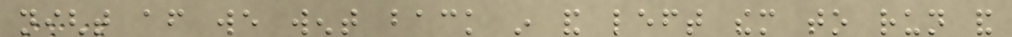night after we went back in and left them to run and
